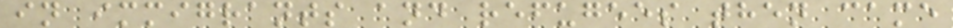in immigrants and refugees then came
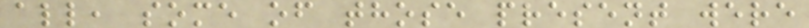all, some of those present were
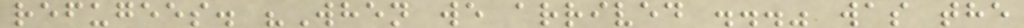refugees. "When we arrived ..." was the
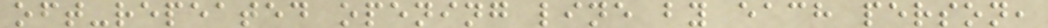oft-repeated opening line by each person,
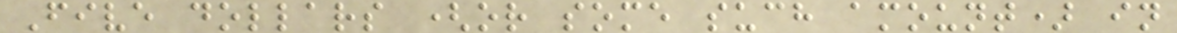Five dollars (or some such amount) in
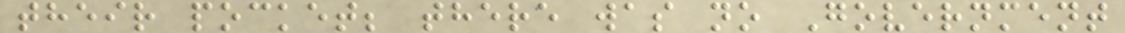their pocket; there was no Government
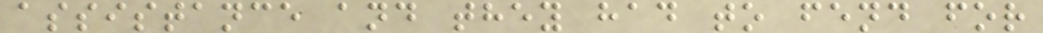assistance and they had to fend for
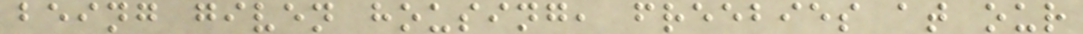being given housing, freebies at our
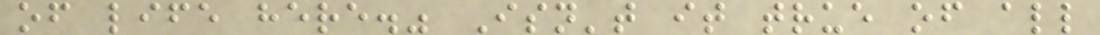of life here." Isn't it true of all
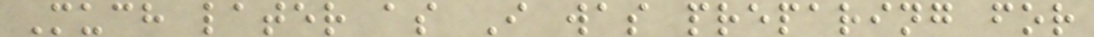Much later as I was preparing for
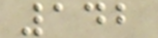142
